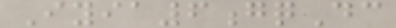Iyia6gqDc
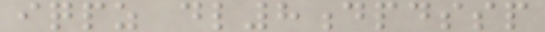iqpz dl8dpdssp
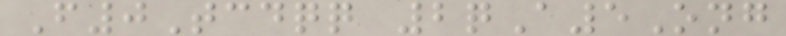F0Tcdqq 2qA5Ong
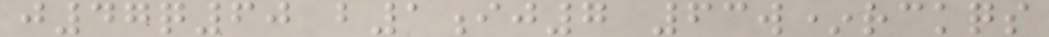j47q60 b1ij7 63w*rckqs
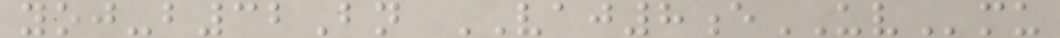yoj-b32Bn VAJ8eUVmu
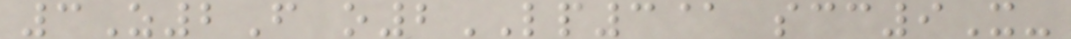3Z2F o2LP3@ scc9X-
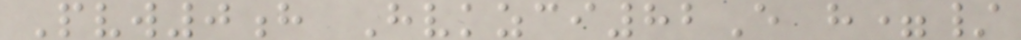Pvw0h Hvkzci82E h=/
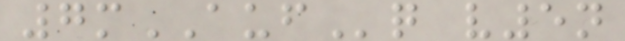7mAUFq v5n
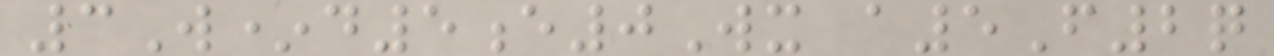3W*d5e0Wx a5F2q
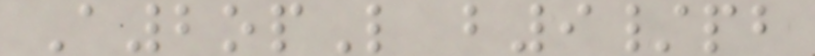A2opL b9/pb
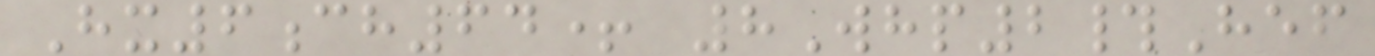Hx6ch64+ 8Whp2#Hef
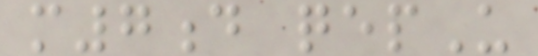m7d qepU
